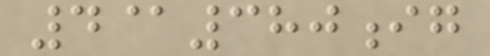4@380ig
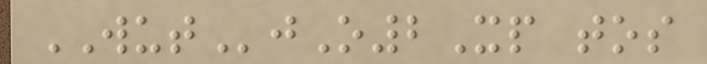WUTjO2Xp tos
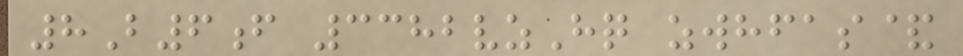8B6f 3382vzHq zwhfas&
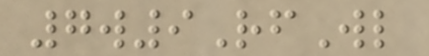7w9RfWl
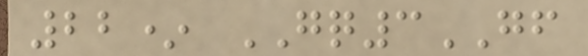22* GQ3GF
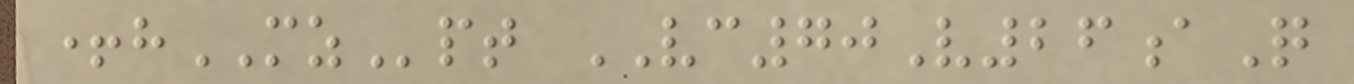+hMZpt VC70V26aQ
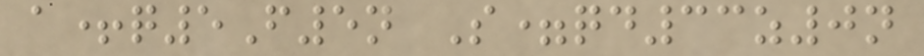a+q5F5n S=qd33z0n
